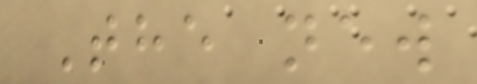The new
